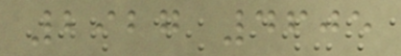2927 4605
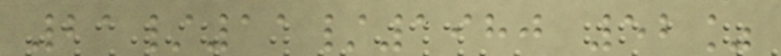21/11/1980 52%
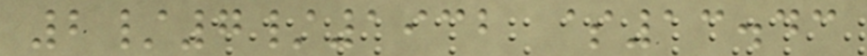2/7/1932 $13.43
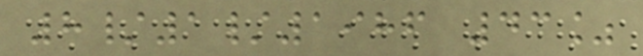8/1/1986 43%
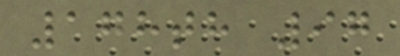178th 97
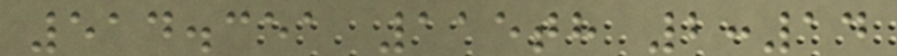514.351 115th 2:14
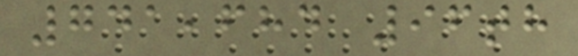741,684 96th
